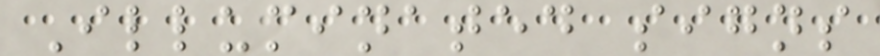Illuminated signs
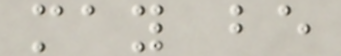may be
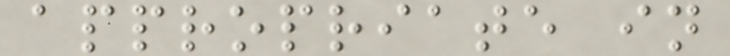appropriate in
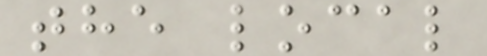the local
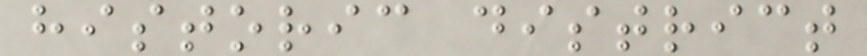historic district
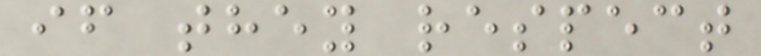if they respect
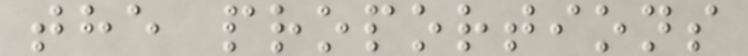the proportions
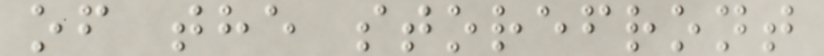of the storefront
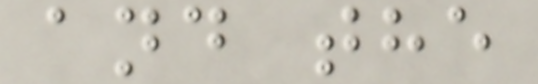and the
